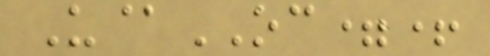U@OC=+
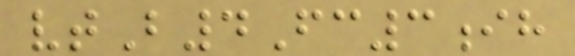vtB4Fc3ih
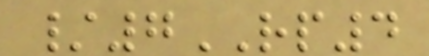/7RP4
